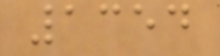1354
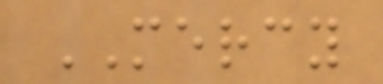MERCY
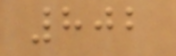802
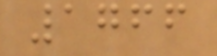1766
